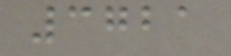3721
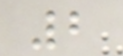2
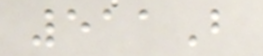511B
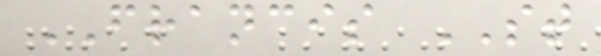FRANCIS ST
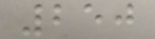250
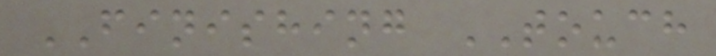FINISHING TOUCH
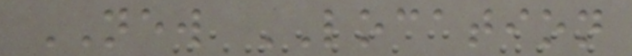NEW LOCATION
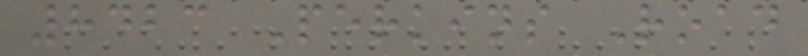8423 Perkins Road
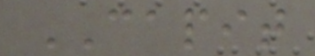CAPIT
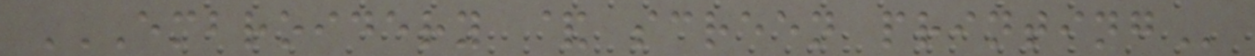EMBROIDERY & SCREEN PRINTING
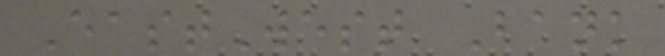EastWest Bank
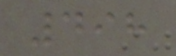498
